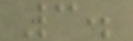3.
